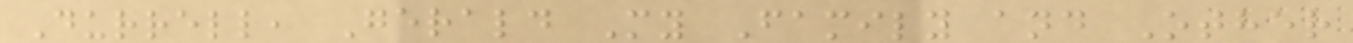Durrell, Gerald My Family and Other
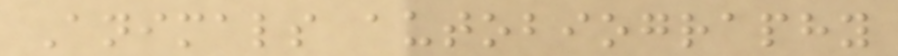Animals autobiography
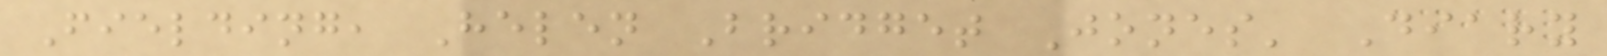Fielding, Helen Bridget Jones' Diary
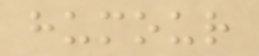humour
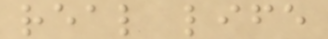real life
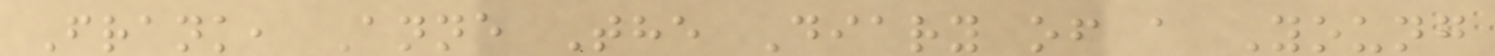Frank, Anne The Diary of a Young
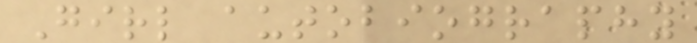Girl autobiography
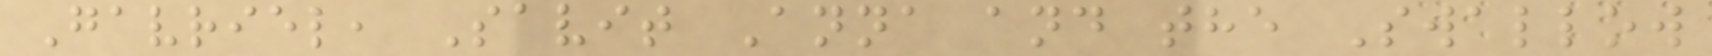Gavriel, Savit Anna and the Swallow
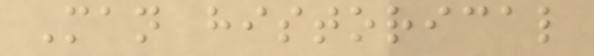Man historical
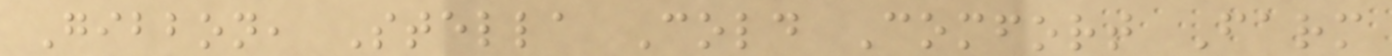Gibbon, Stella Cold Comfort Farm
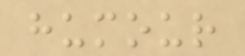humour
